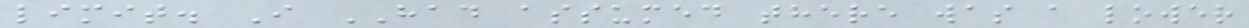limit. I HAD assumed there was a lower
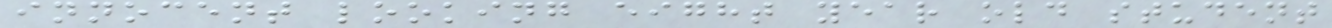innocent looking eight year old student
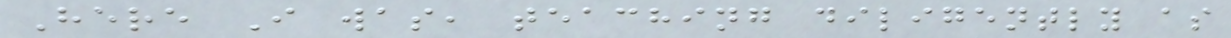Here I was, teaching diligently as
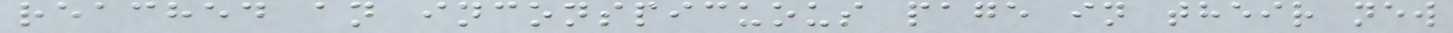reached an inconspicuous page in their new
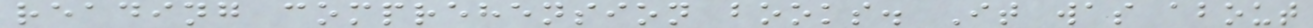reading comprehension books. It was about
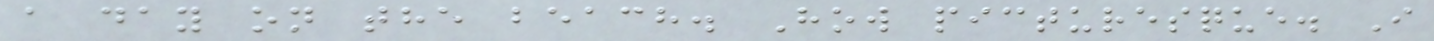a day on the beach. How picturesque. I
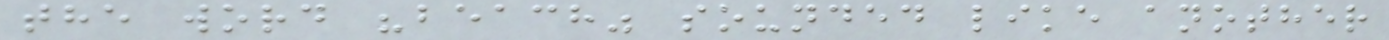the word "beach" sounded like another
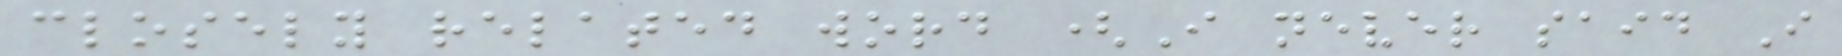closely related word (I never said I
